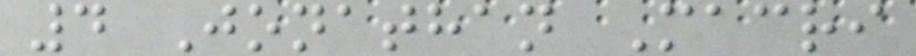4 Jonathan Macri
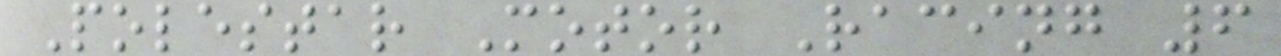Polestar Motor Racing 6
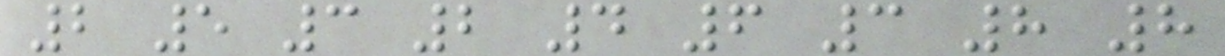2 5 3 2 4 6 3 8 8
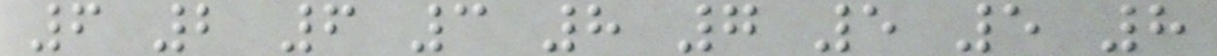6 2 6 3 8 7 5 5 8
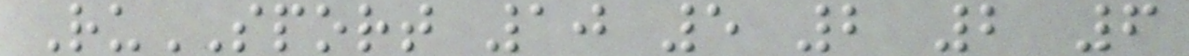RuSPORT 10 5 2 2 6
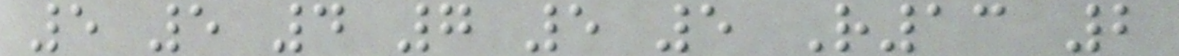5 5 4 7 5 5 R13 2
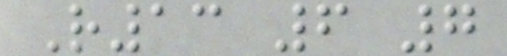R13 6 7
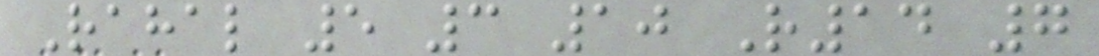Rahal 5 3 10 R14 7
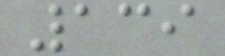139
